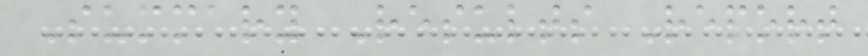Summary Results Report
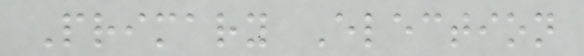Primary Election
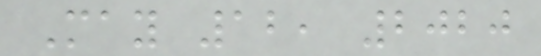May 12, 2020
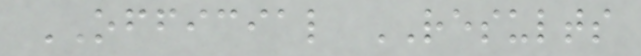OFFICIAL RESULTS
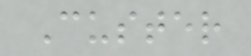Custer
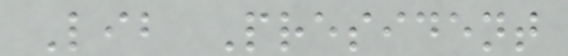Lib President
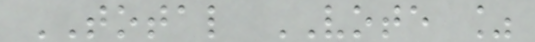TOTAL VOTE %
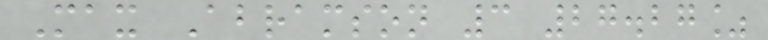Max Abramson 3 27.27%
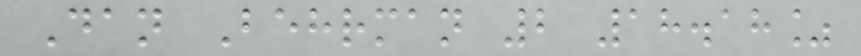Dan Behrman 2 18.18%
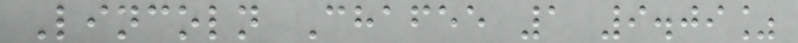Lincoln Chafee 1 9.09%
